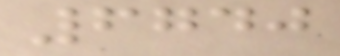6740
